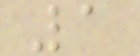1
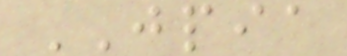JPIA
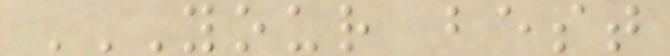YOUR BEST
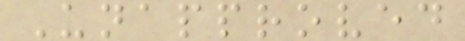Unapproved
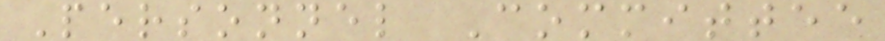Personnel Committee
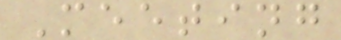Meeting
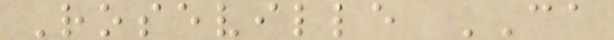Roseville CA
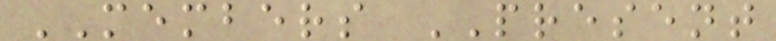MEMBERS PRESENT
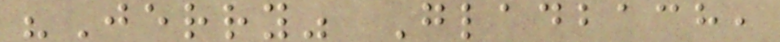"Jerry" Gladbach,
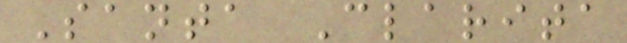Santa Clarita
